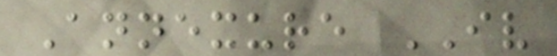Annexure IV
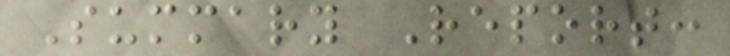Summary Report:
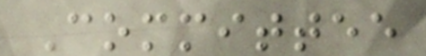Committee
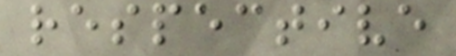respective
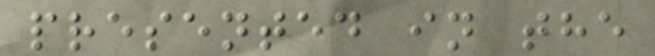presented in the
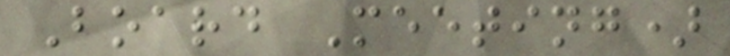Board Meeting)
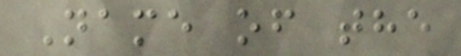Name of the
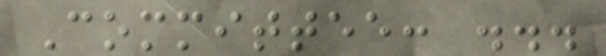Committee: ...
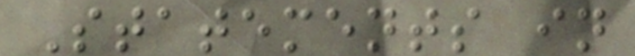Statements in
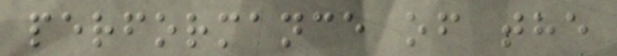performance of the
